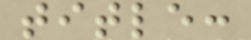title:
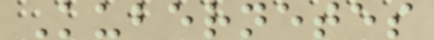Kubernetes
